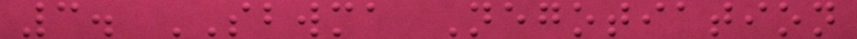3. SBWMA Negotiation
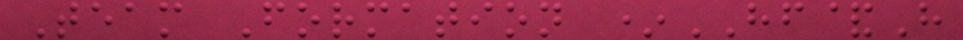Team Formation *HF&H
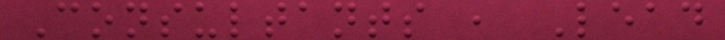Consultants , Lead
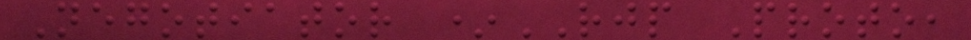Negotiator *RJP Proto,
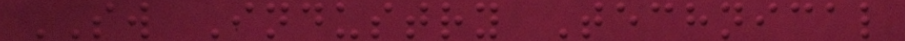SW Industry Technical
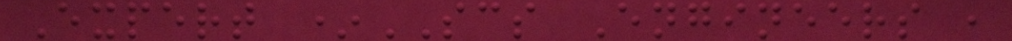Expert *SCS Engineers ,
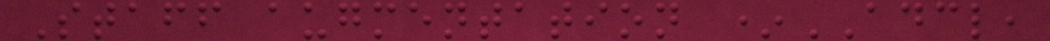Staff augmentation *ADCL,
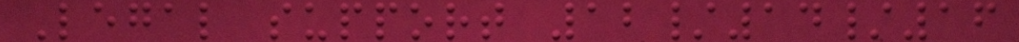Legal support 12/14/16
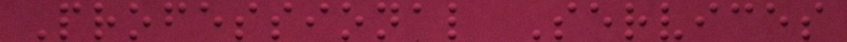Professional Services
